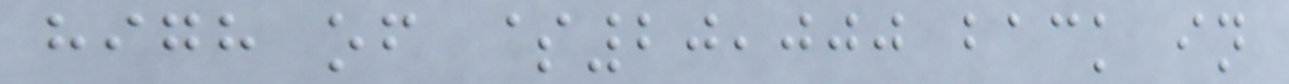high of $20,000 back in
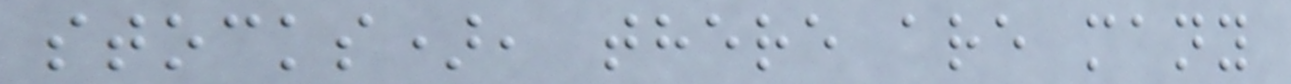stocks), there are many
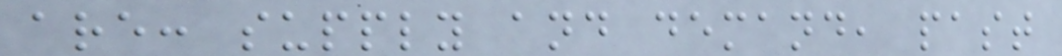are: supply and demand, past
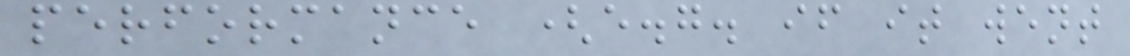performance (e.g. if it went
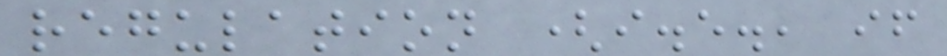regulation (i.e., if
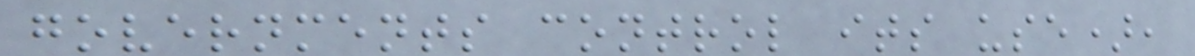governments control its use),
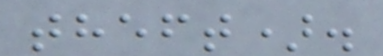theft).
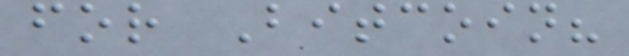for Bitcoin?
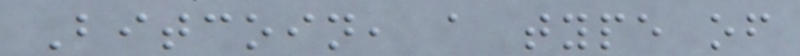Bitcoin, a type of
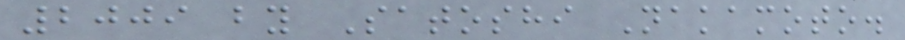2009 by Satoshi Nakamoto.
